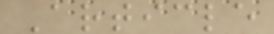Article
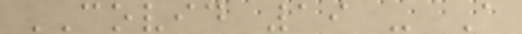COVID 19 - A
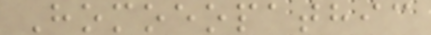Homoeopathic
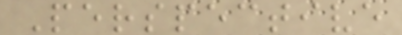Perspective
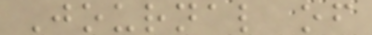Journal of
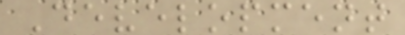Development
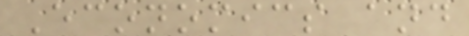Economics and
